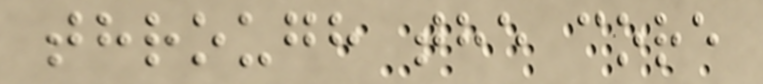through the core
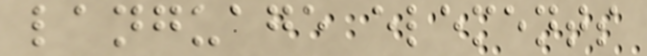language elements
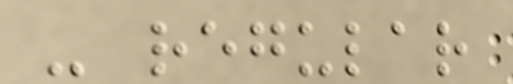- regular
